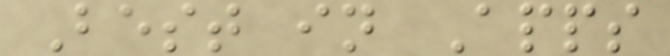Best in Apps
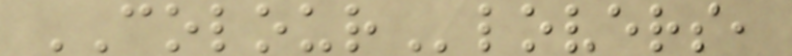COLOURlovers,
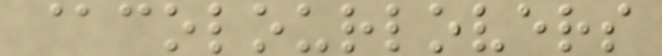@colourlovers
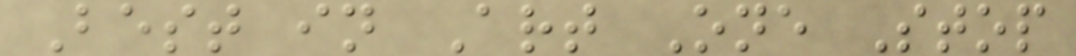Best in Art One Stop
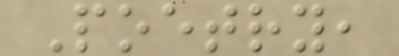Poetry,
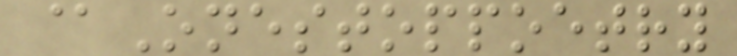@Onestoppoetry
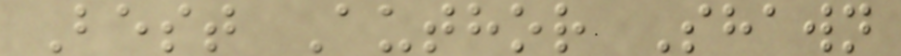Best Author Shawn
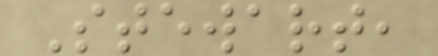Stewart,
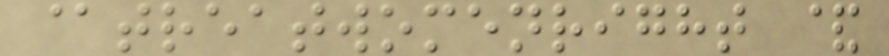@treatwomenright &
